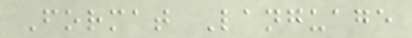Format Language
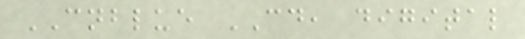CNBLUE CD, digital
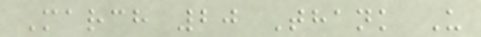March 20 Thank U
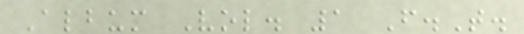Album Vol. 1 F.T.
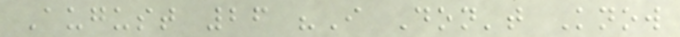August 26 "I Don't Know
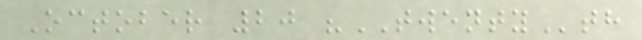October 20 "TWENTYth
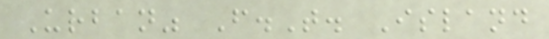Urban" F.T. Island
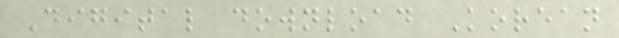Digital download Korean
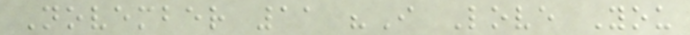November 11 "I Love You
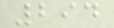294
